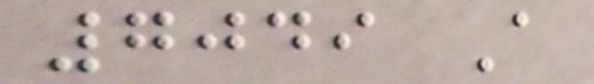7049 A
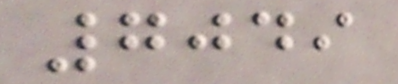7049
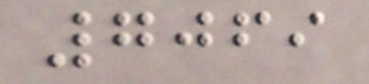7069
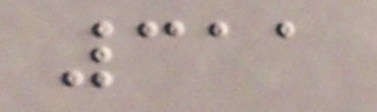311
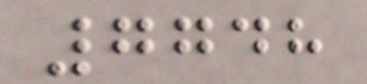7748
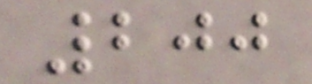200
